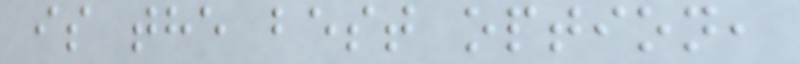is the best option,
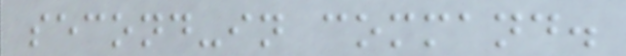second-in command.
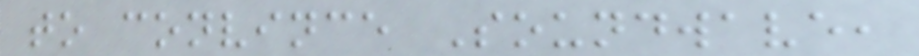to convince Soundwave,
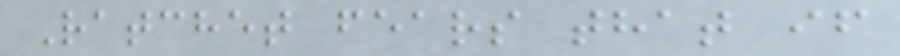Ratchet fears that if
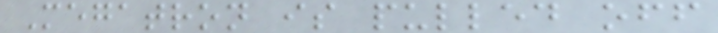Megatron is pulled off
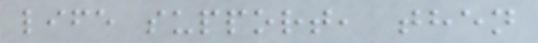life support, then
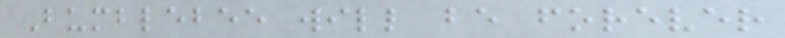Bumblebee will be forever
